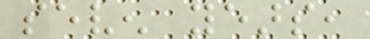seven years,
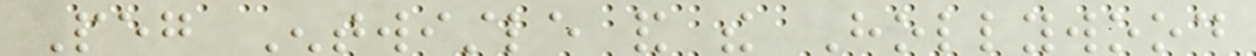Peg Entwistle and the Hollywood
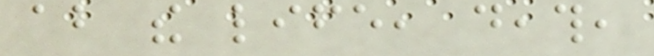about the life, death,
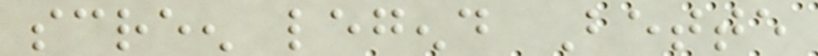screen legend Bette
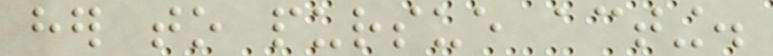her to pursue acting.
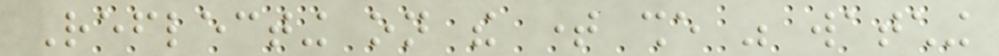Reflecting on the time she was watching
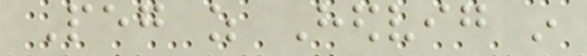Peg as Hedvig in
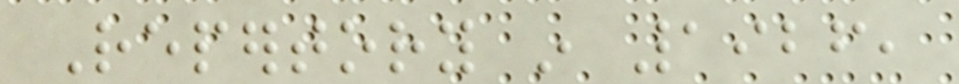Repertory in 1926,
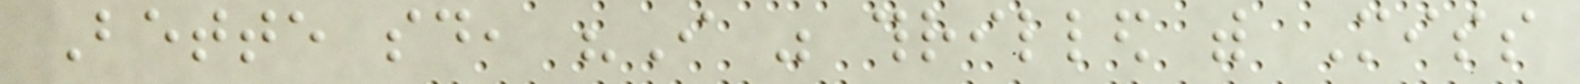Bette said, "I was thrilled with Miss
